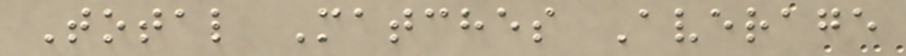Total Matches Average
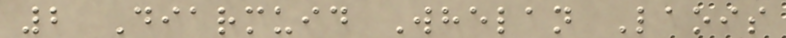2 Diarmuid Whelan Laois
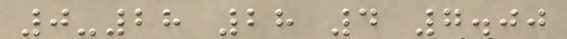0-28 28 4 7.00
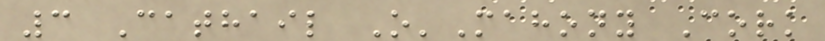3 Cathail O'Mahony Cork
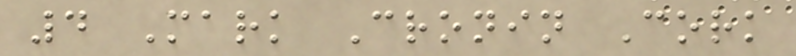4 Mark Cronin Cork
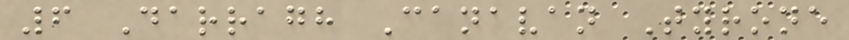6 Darragh Canavan Tyrone
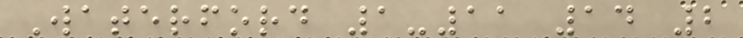Waterford 1-11 14 2
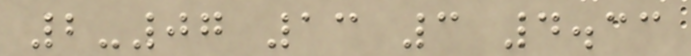2-07 13 3 4.33
